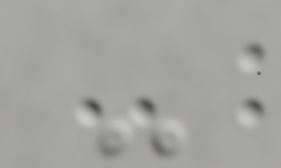-
